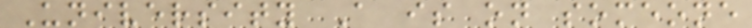University A is on someone
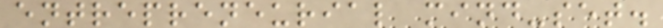entrepreneurial mind-set.
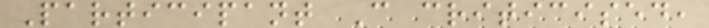Participant C criticised,
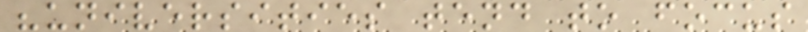"universities tend to focus
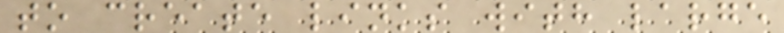to create links with large
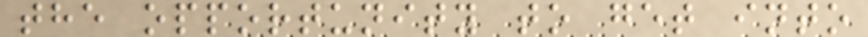the opportunity to get into
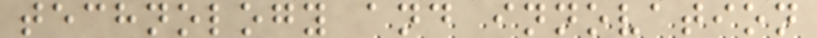technology and innovation
